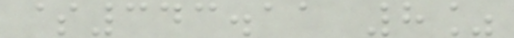$343.11 8%
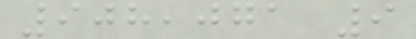908,071 9
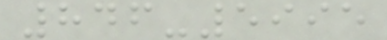846-5995
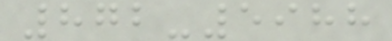872-5988
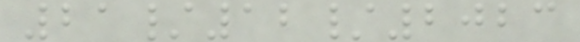21/12/2023
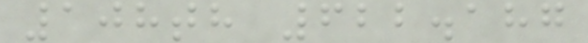108th 622.187
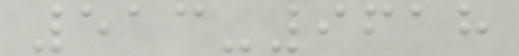513-9618
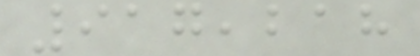917,218
